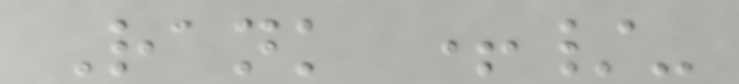Rank +/-
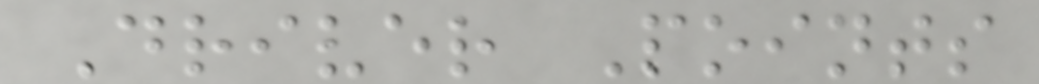Driver Points
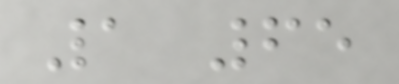1 65
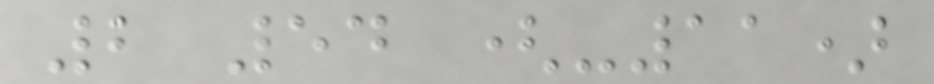2 54 (-11)
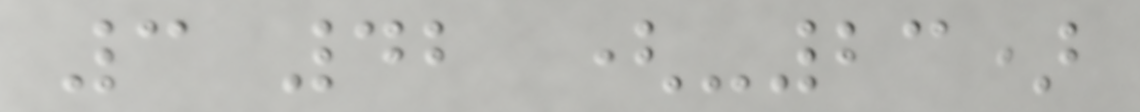3 42 (-23)
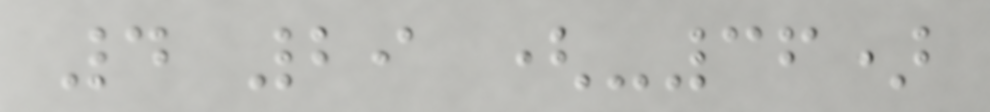4 29 (-36)
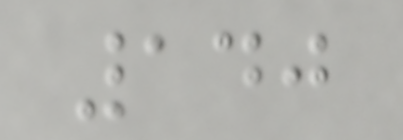140
